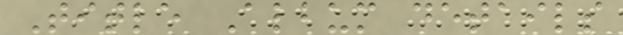Title Album details
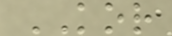KOR
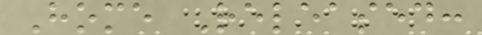Home Released:
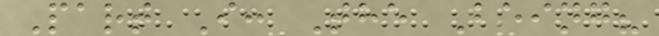Part I: The Being?
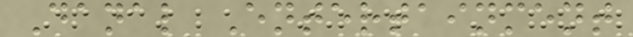Danal Entertainment
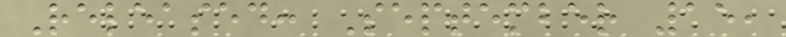Released: September 15,
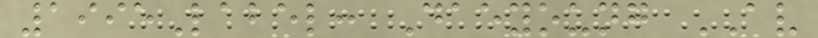1995Label: Daeyoung AV
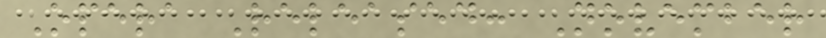Opera Released: November
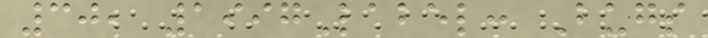30, 1997Label: Bugs
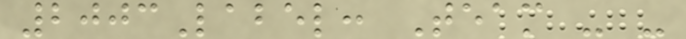2003Label: Team - -
